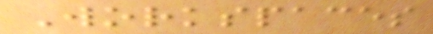Workspaces
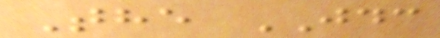The JDC
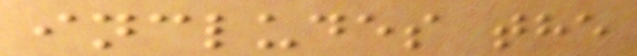includes the
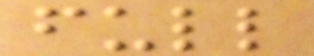full
